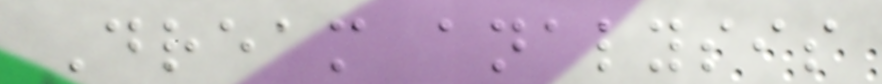Dream analysis
